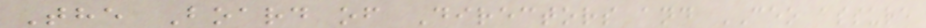The Board of Directors and CEO assure
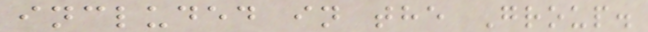included in the Group.
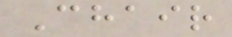Chair
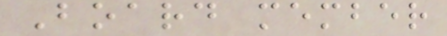Board member
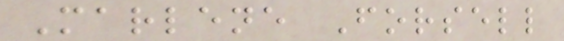Marlene Forsell
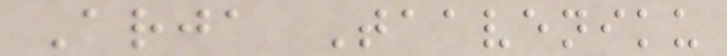Arja Taaveniku
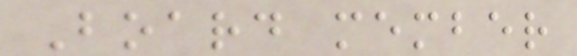Board member
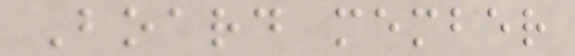Board member
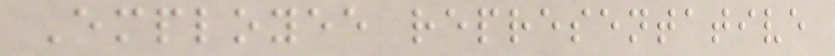Employee representative
